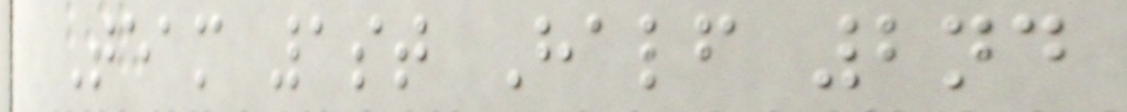Team 1st Half 2nd
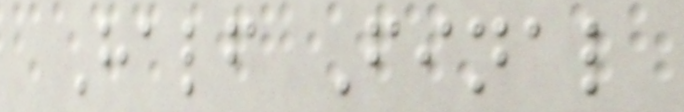Half Final
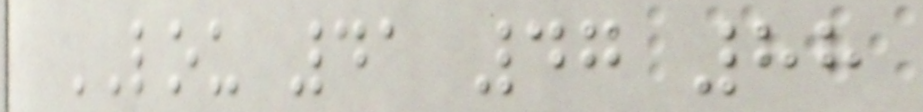LOU 41 47 88
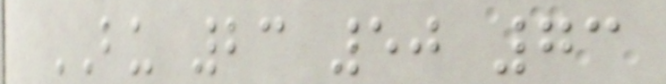BU 23 50 73
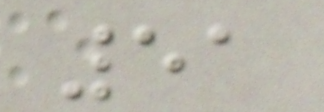51
